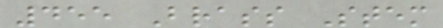455 Brass Stem
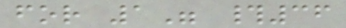for 1" #36
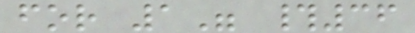for 1" #36
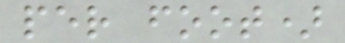per foot)
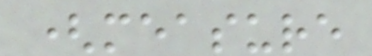(measure
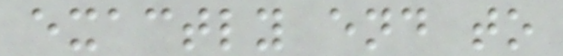exactly end to
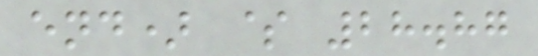end) $ 28.87
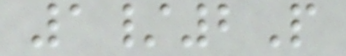1/2P
